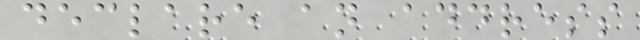declare an address
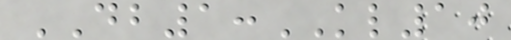DB1:KL10
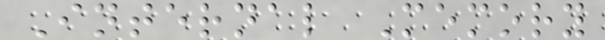Internal Memory
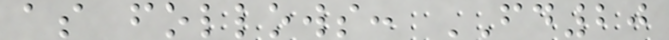as follows: FD20
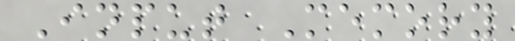Input Memory
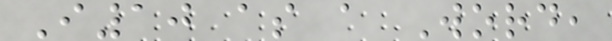I10 as a Word,
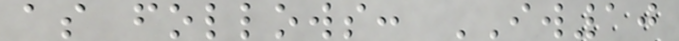as follows: IW10
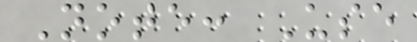Note: Use
